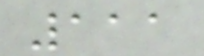111
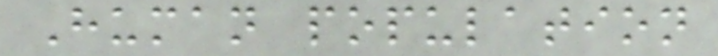Human population
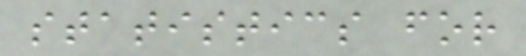statistics for
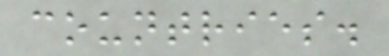countries.
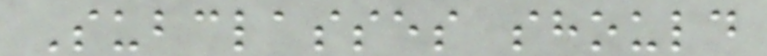Subclasses should
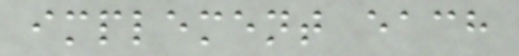implement each
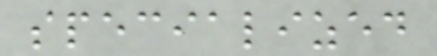specialized
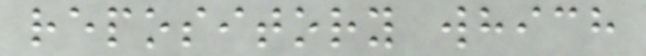repository which
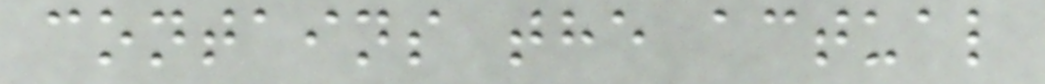contains the actual
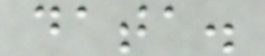data.
